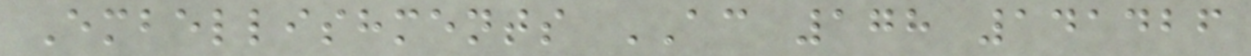Embellishments AC 178 141426
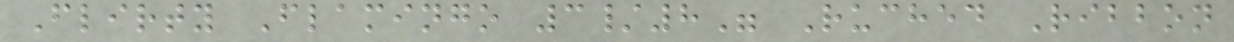Flirty Flamingo 3/8" Ruched Ribbon
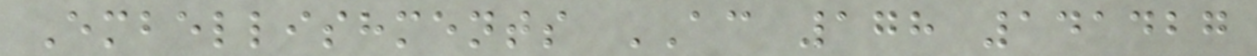Embellishments AC 178 141427
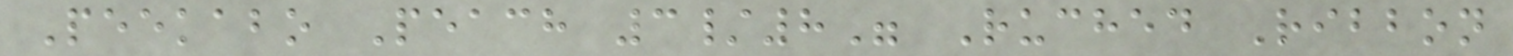Peekabo Peach 3/8" Ruched Ribbon
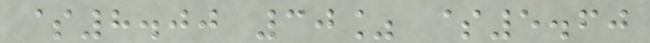$8.00 30% $5.60
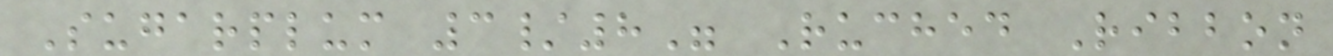Sugarplum 3/8" Ruched Ribbon
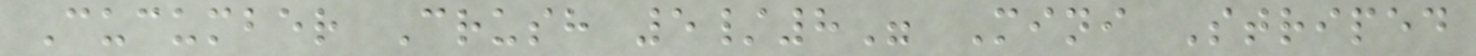Cucumber Crush 5/8" Mini Striped
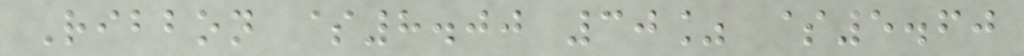Ribbon $8.00 30% $5.60
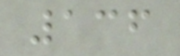136
